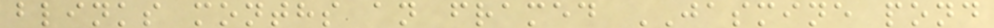blinks months an framed JASMINE pond
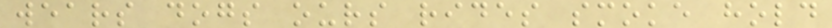wears dogs ours rides smoke hold
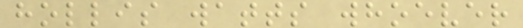hollis watts whoever
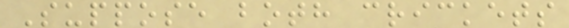Suppose both crickets
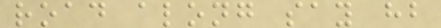road along say hb
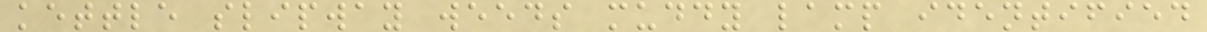kettle slipway weeds muddy lamp identified
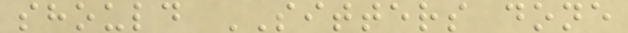should SITTERS done
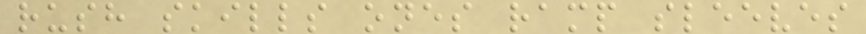rush skills ones ramp sleeves
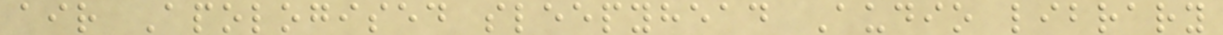air Apologised sleepyhead Audio library
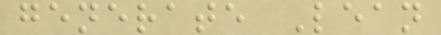generate Lean
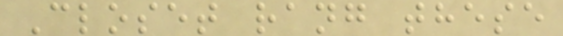Closet rang these
